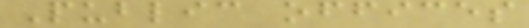Public offices
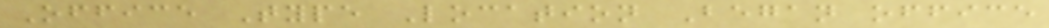Office Type Location Began office
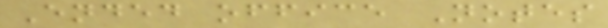Ended office Notes
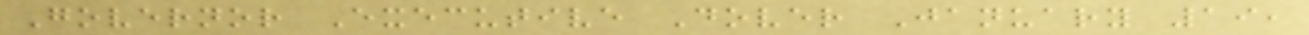Governor Executive Dover January 19,
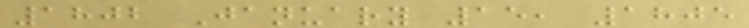1802 January 15, 1805
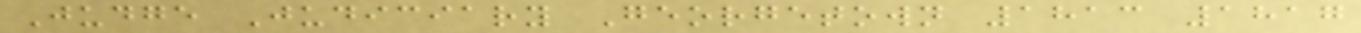Judge Judiciary Georgetown 1813 1817
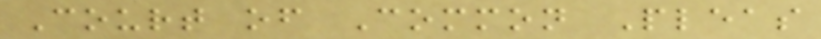Court of Common Pleas
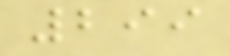299
